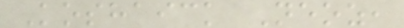Koshaick Neoz,
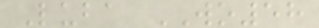Luba WO58
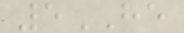5HE
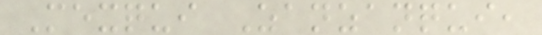Mexqui Zanzanqui,
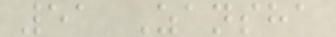51 Zansha
